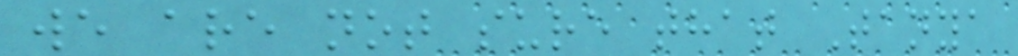we are not sure that Tanya
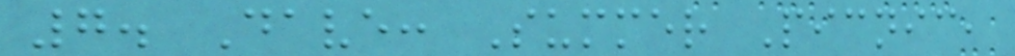7. Dave: Summer Picnic,
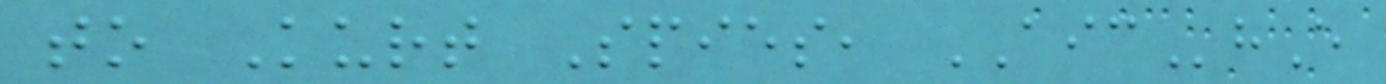to Kurt Spies, AIChE
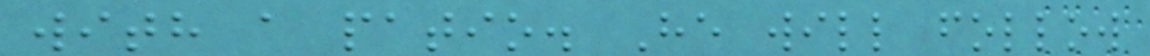with a patio. He will follow
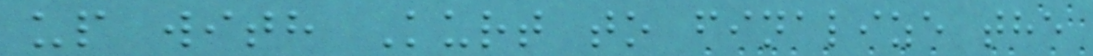up with Kurt to finalize the
